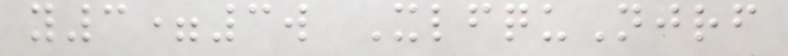y3=3w XlfquNjrf
